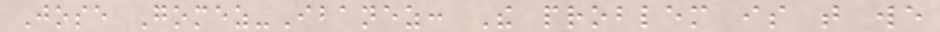Jose Gomez-Ibanez: The problem is that we
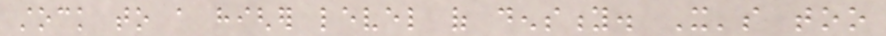stock to a higher level of density. It's too
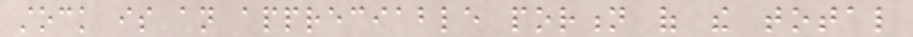stock is an appreciable portion of the total
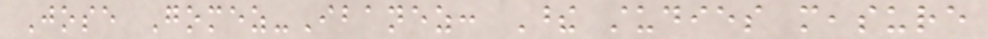Jose Gomez-Ibanez: These studies measure
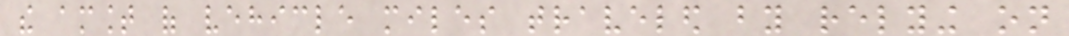the amount of vehicle miles traveled by relying on
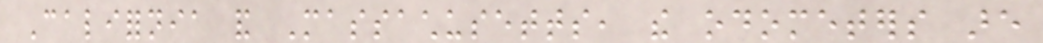California and Massachusetts, the odometers are
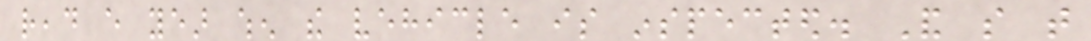read every year when the vehicle is inspected. And so that
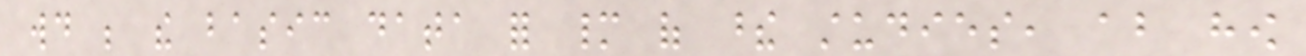would be the basic data for many of these studies, about how
